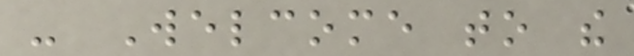- Welcome to the
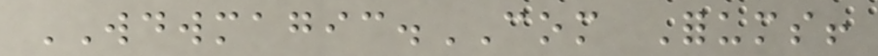WDWMAGIC.COM Forums!
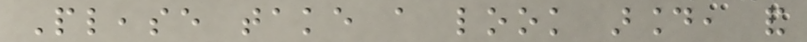Please take a look around, and
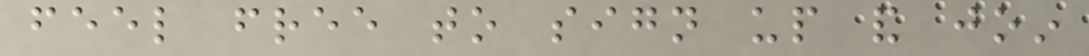feel free to sign up and join
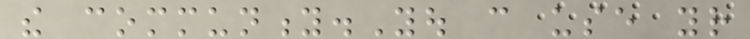the community.You can use your
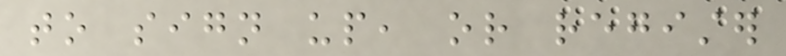to sign up, or register
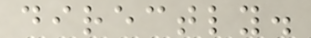directly.
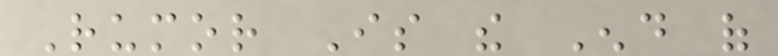Rumor Is the End of
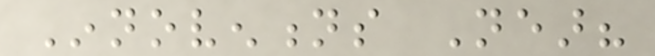Innoventions Near?
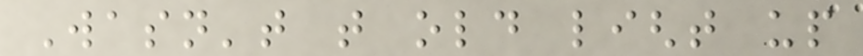Wasn't that old light up
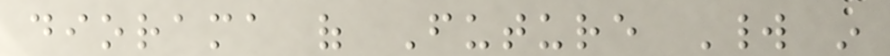diorama of Future World in
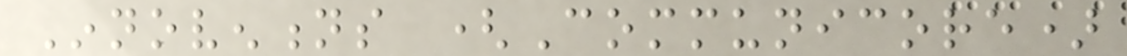Innoventions (Communicore)
